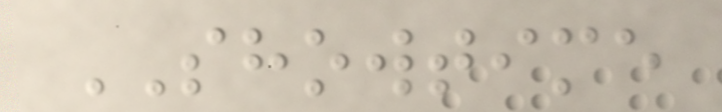SHOWTIME
